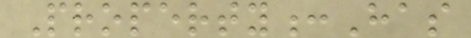Property:Has
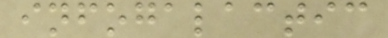infogalactic
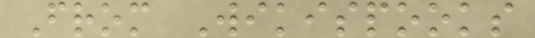From Wikispooks
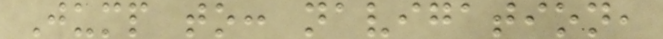Jump to: navigation,
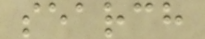search
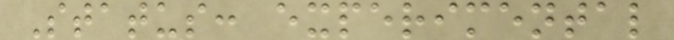Status: experimental
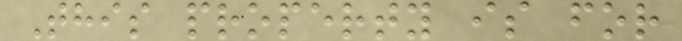This property is for
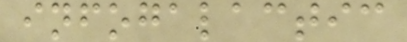infogalactic
